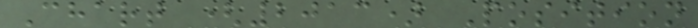Chart (2013) Position
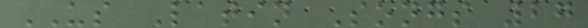US Latin Songs 27
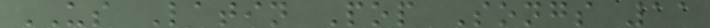US Latin Pop Songs 11
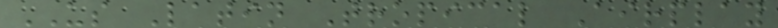US Latin Tropical Airplay
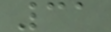31
